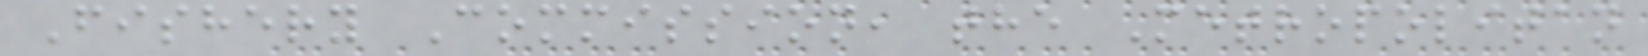Fishery Commission, the Metropolitan
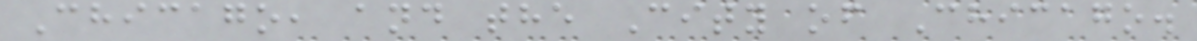Chicago, and the City of Chicago.
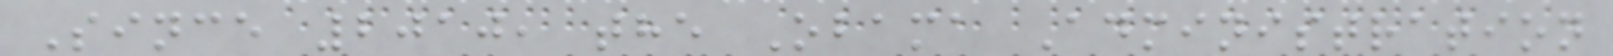Since 2010, the Obama Administration
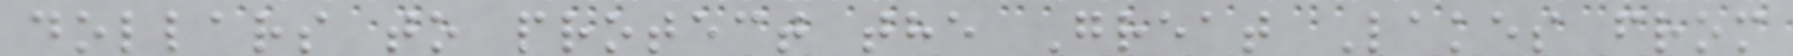dollars to protect the Great Lakes from
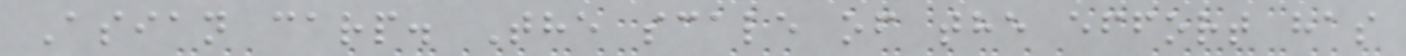Asian carp. The scale of the effort has
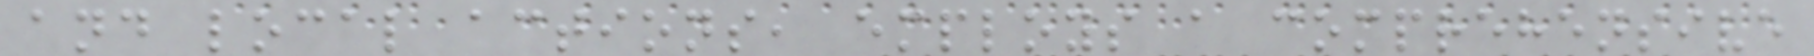and local actions, employs a comprehensive
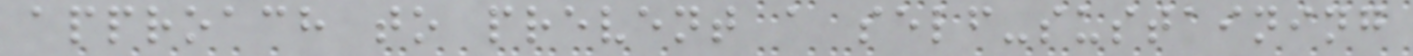approach to prevent a self-sustaining
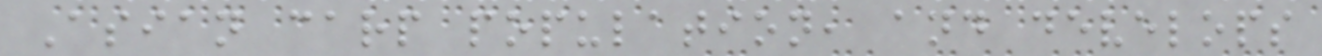Asian carp population, and develops
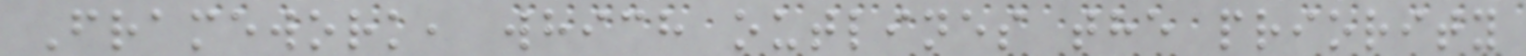Framework, which outlines the priority
